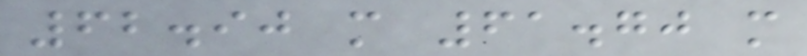62.90 m 61.70 m
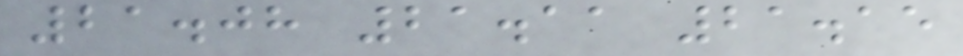21.08 21.11 21.15
